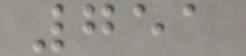751
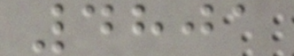4801
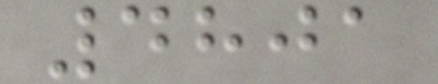4801
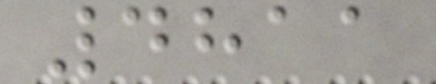4811
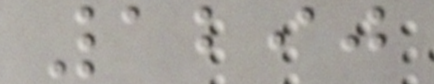1290
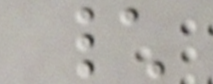\
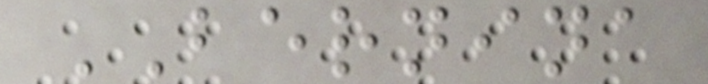BERNINA
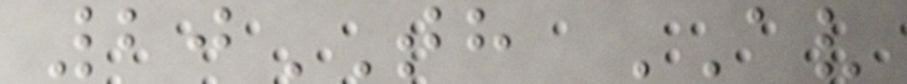20TH AV
